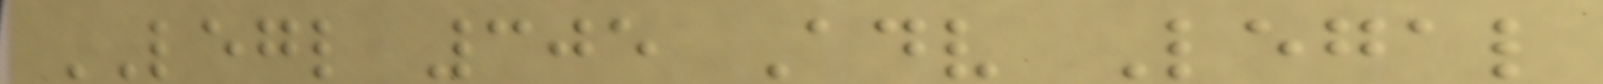LEGL 305 Adv Legal
